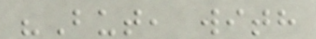"But, with
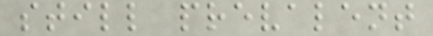still prevalent
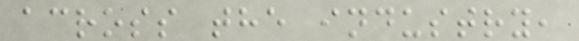across the industry,
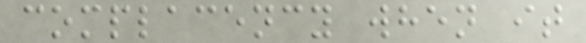complacency when it
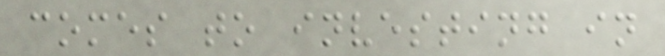comes to investing in
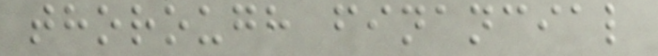thorough financial
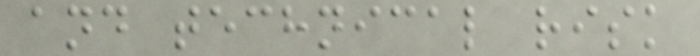and technical risk
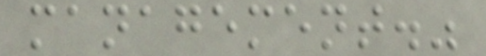management."
